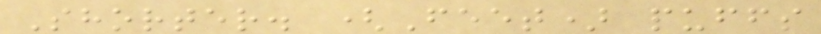Shorter. (Feet) puffs
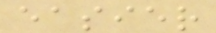easier
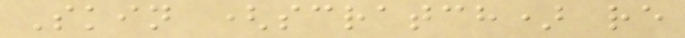Skin (scratch) re
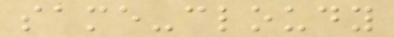same-cloudy
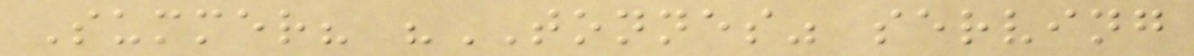Summer? "TONNES" serving
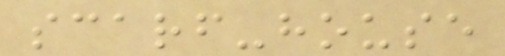scarf-house
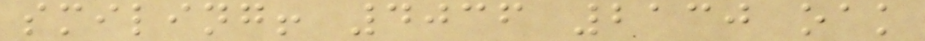smiling! 4036 2130 oak
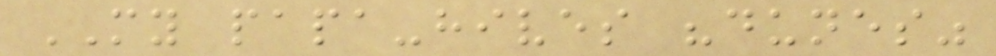MY papa-hives "dunes"
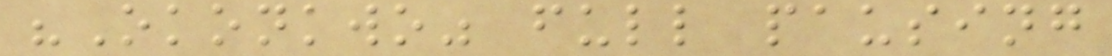"Okonkwo" full pausing
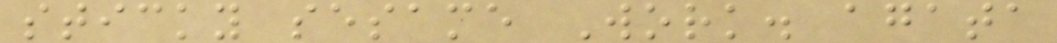sticky sesame Work. agata
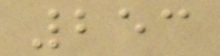253
